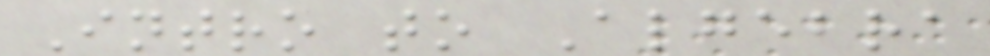Intro to Algebra
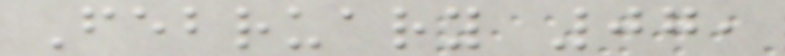February 07,
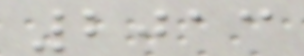2013
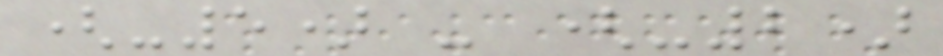(-5) - (-2)
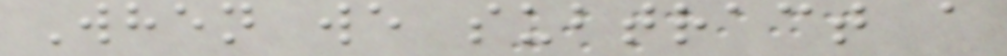When we subtract a
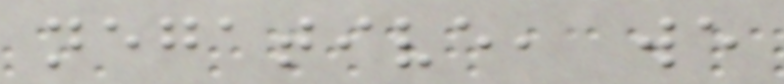negative, we
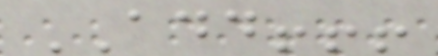ADD!!!
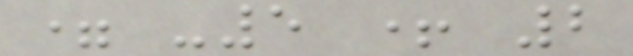= -5 + 2
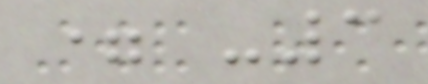= -3
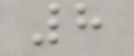8
